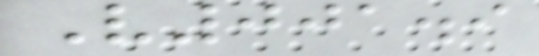V001.9
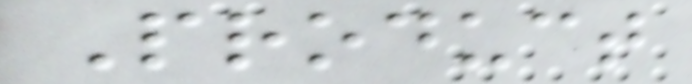Product
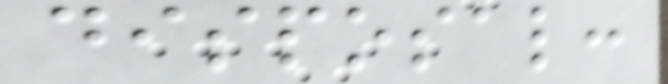disposal:
